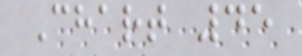Chart 45
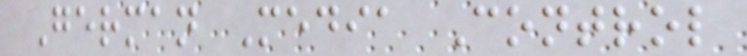German Media Control
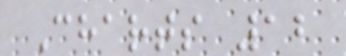Charts 12
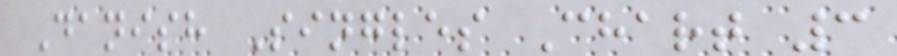Danish Singles Chart 3
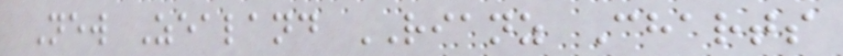New Zealand RIANZ Charts
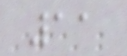11
